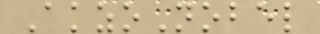AkzoNobel
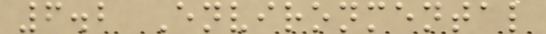6.2 Environmental
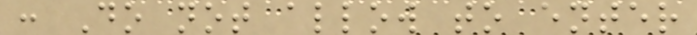: Do not allow to enter
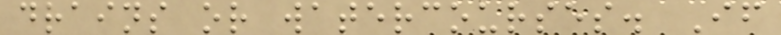drains or watercourses. If
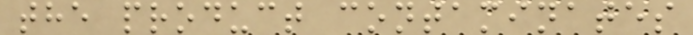the product contaminates
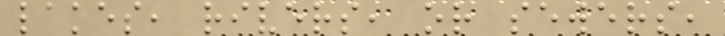lakes, rivers, or sewers,
